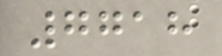7718
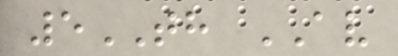5TH AV
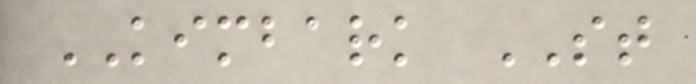KIMBARK ST
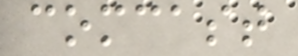comcast
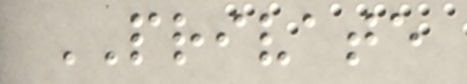PRIVATE
